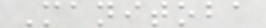Manitoba
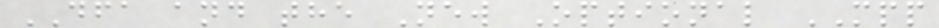DFA and the New Optional MPP
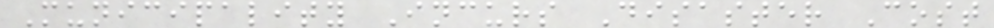Municipality Incurs Disaster Cost
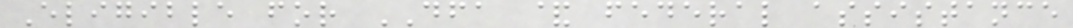Eligible for DFA & federal assistance
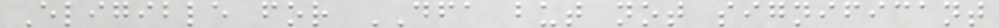Eligible for DFA but not significant
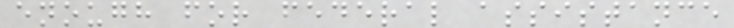enough for federal assistance
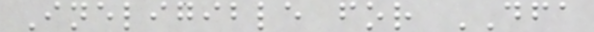Ineligible for DFA
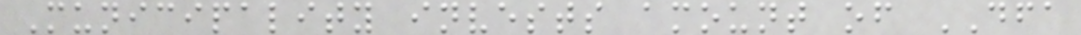Municipality invests amount of DFA
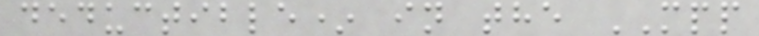deductible* in the MPP
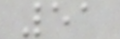51
